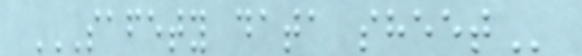SAFETY DATA SHEET
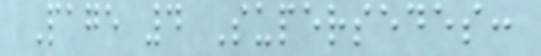Page 4 Supersedes:
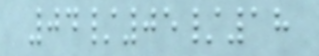04/05/18
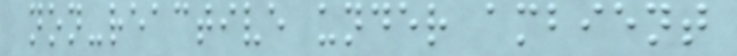non-reactive under ambient
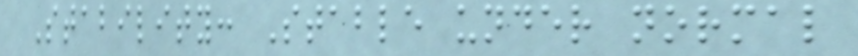Stability: Stable under normal
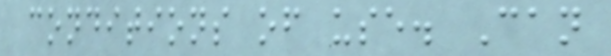conditions of use. Can
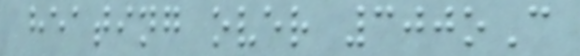heating over 300oC
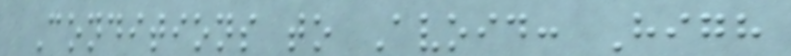Conditions to Avoid: High
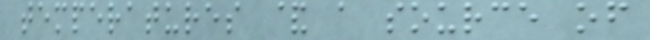temperatures & a source of
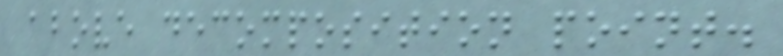above decomposition point.
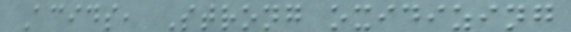Acids, Strong oxidizing
